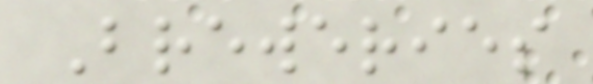Breweries
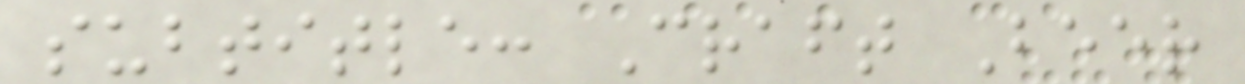subtitle: Craft Beer
